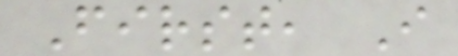First, I
